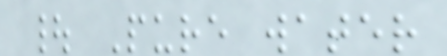| Pure water
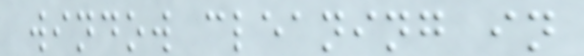window cleaning in
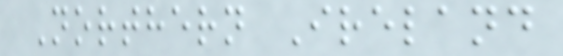Northern Ireland
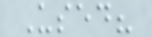Used?
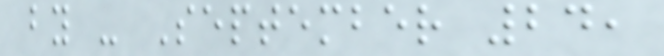by - September 24,
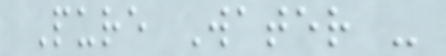Pure Water -
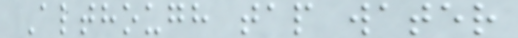Although tap water
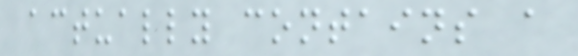actually contains a
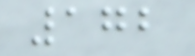172
